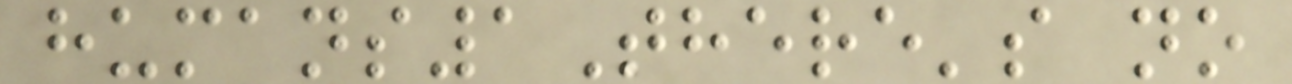humans1There's no
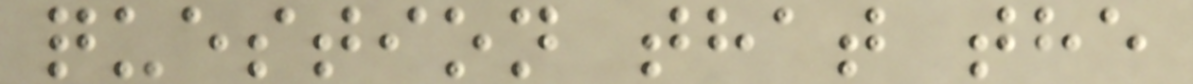question that the
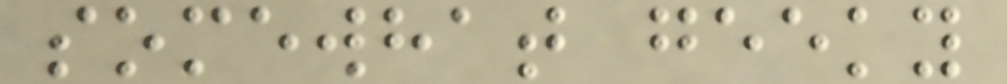somewhat geeky
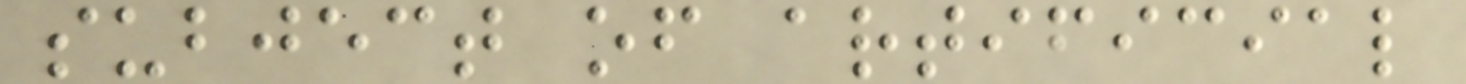subject of artificial
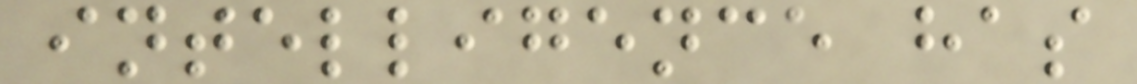intelligence has
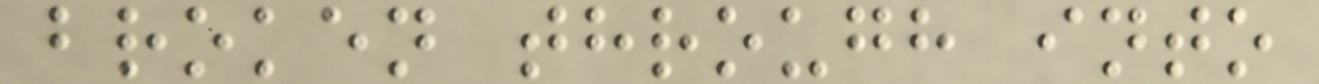broken through into
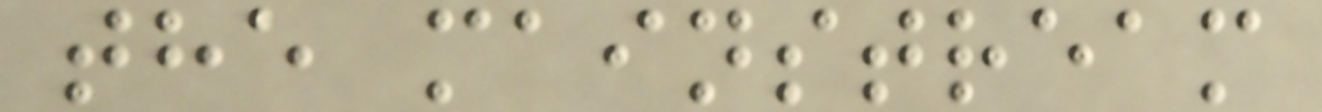the mainstream
